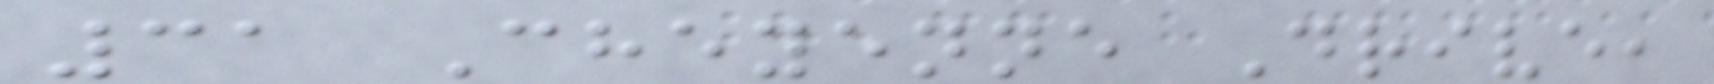31 Cheyenne Drive,
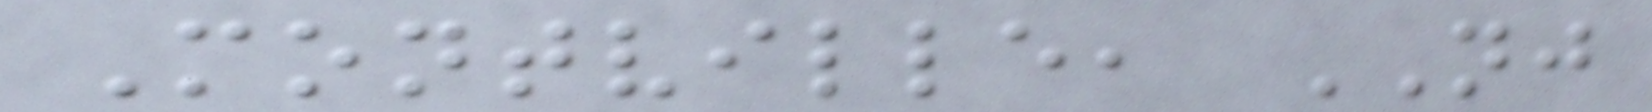Montville, NJ
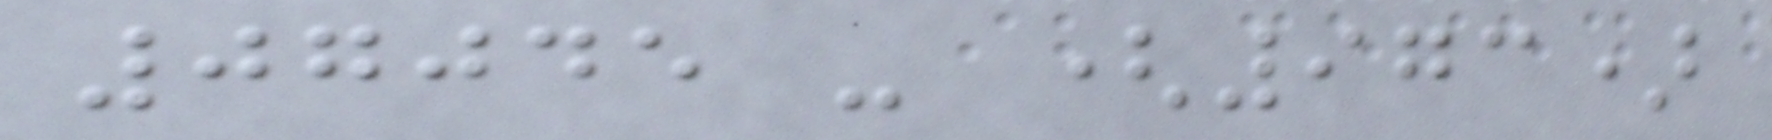07045 - (973)
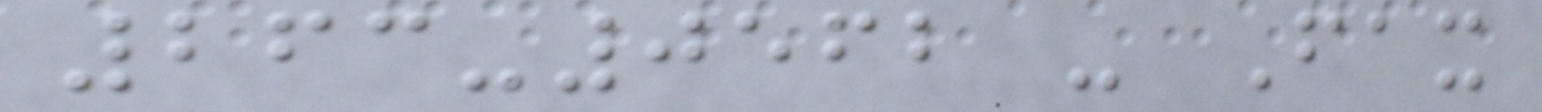263-0562 - Fax
